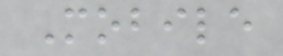Mobile
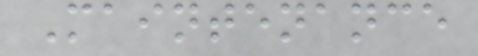Maintenance
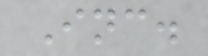Inc.
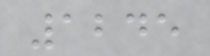1245
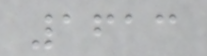1613
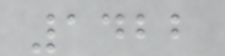1422
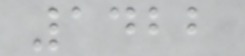1422
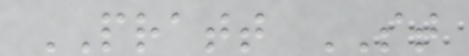PRATT ST
